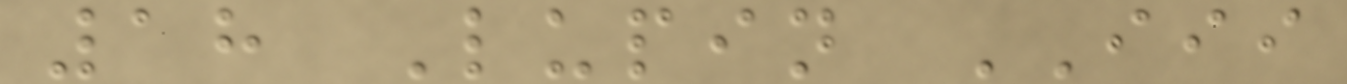18 Lupin III
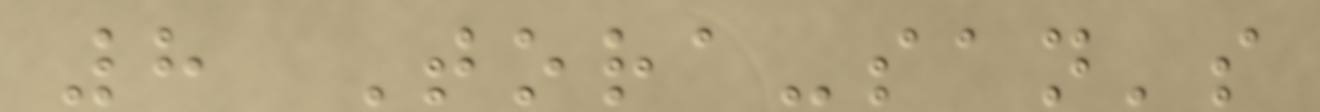8 Tora-san's
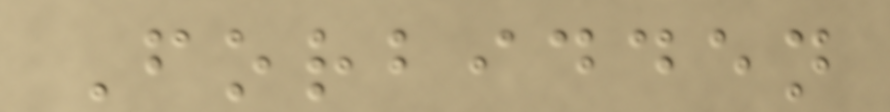Forbidden
